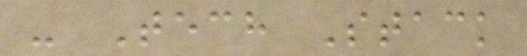- Tech Stack
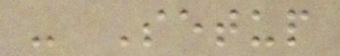- Setup
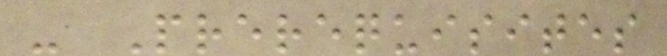- Prerequisites
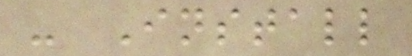- Install
